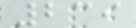239
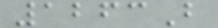1263B
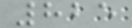825
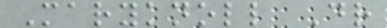Maryknoll Dr
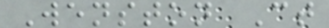Wenston Ct
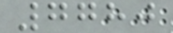7780
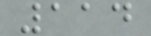114
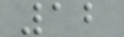12
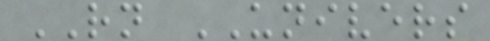RN UNIVERS
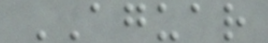AGUAR
